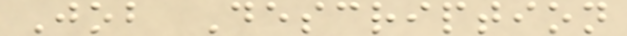Job Description
